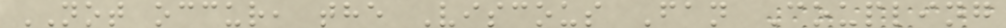NOT occur, the Viscous Fan Coupling
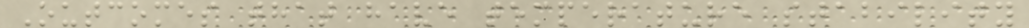Outcomes that have temperature stability
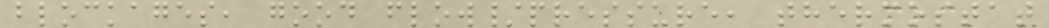blockages, good flow/pressure, thermostat
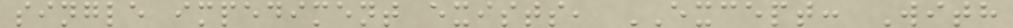single impediment exists, EXCEPT: With
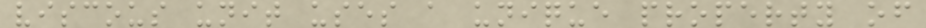viscous unit uses a unique property of
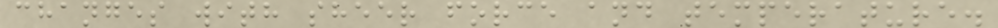changes with sheer force and temperature.
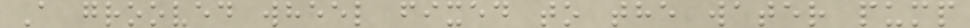A grooved wheel fixed to the water pump
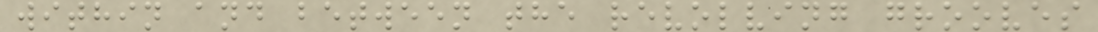within and between the revolving grooves
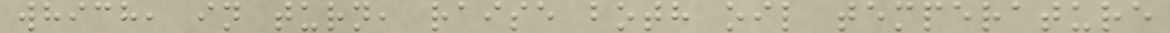which, in turn, raise both oil temperature
